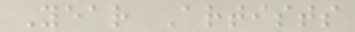Year Artists
